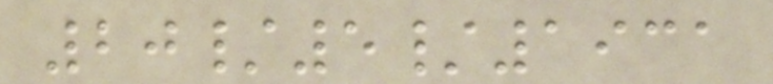20/5/1931
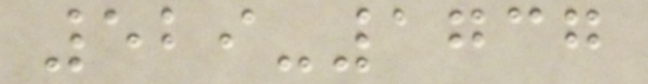529-1737
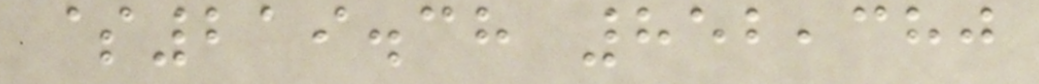$219.38 852,380
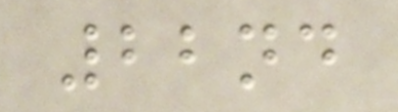22nd
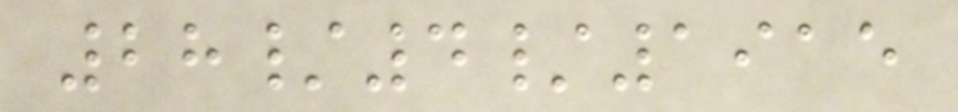28/4/1915
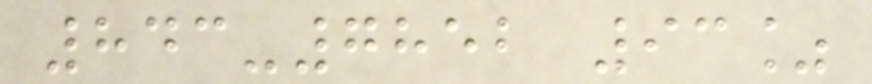843-7852 93%
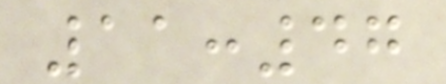11:47
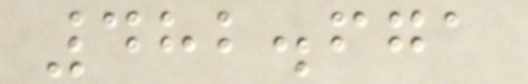482.671
